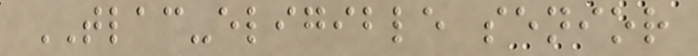TLAC-eligible senior
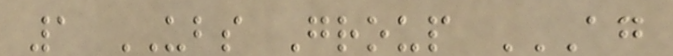1 UBS Group AG
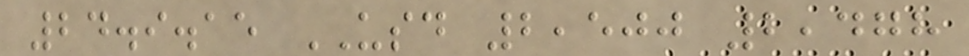24.9.15 USD 2,500 2,478
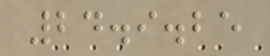24.9.25
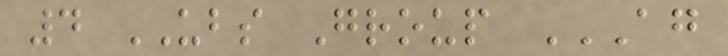4 UBS Group AG
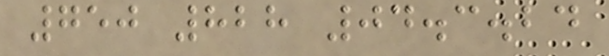750 828 04.3.24
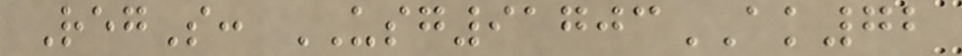RegS: USG91703AK72
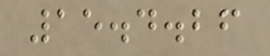15.4.26
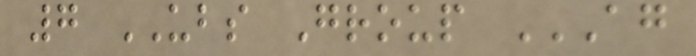7 UBS Group AG
